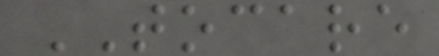TOCARE
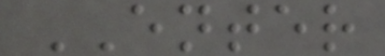ENTER
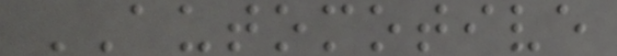AUTOMOTIVE
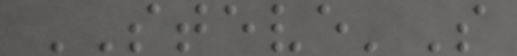STEVE'S
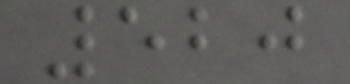520
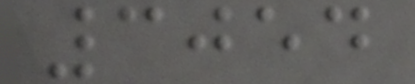3054
